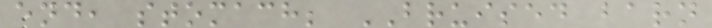end, stomach; BRUISED barn
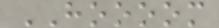HOOOOM
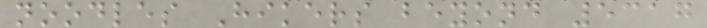noodles Hikers beyond 5317
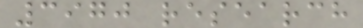3970 research
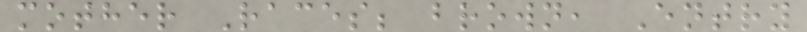mother Races; brown, Entry
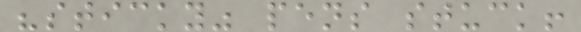"sticky" pens stuck!
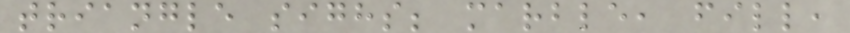triangle sighs; marble, fill,
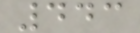443
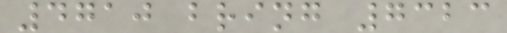4710 bring 7323
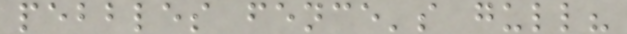pebbles fence's gull?
